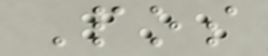Pos
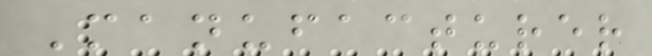Manufacturer
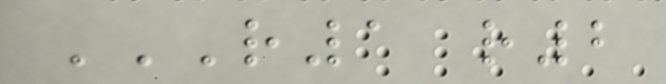R1 R2
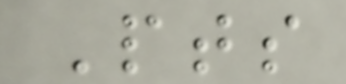Pts
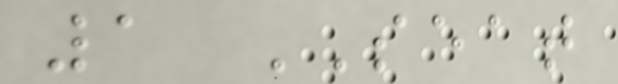1 SEAT
